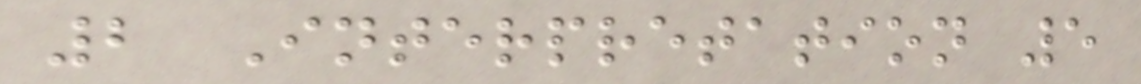2 Interpretation 5
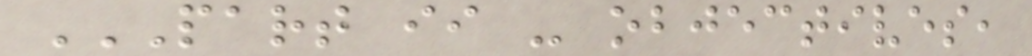PART II - OBJECTIVES,
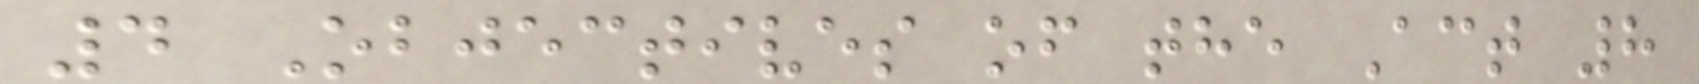4 Objectives of the Act 8
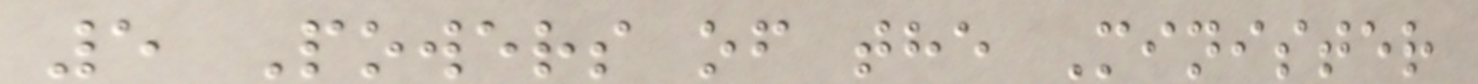5 Powers of the Minister
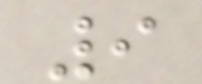9
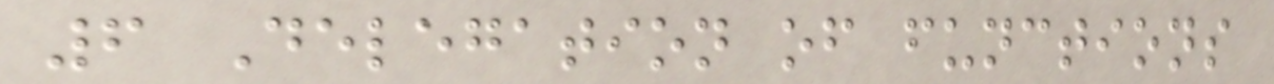6 Delegation of functions
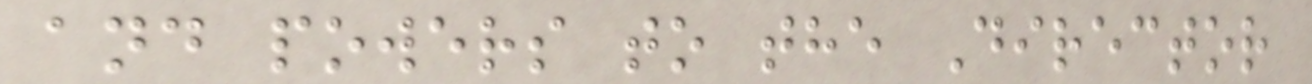and powers to the Director
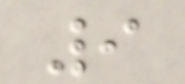9
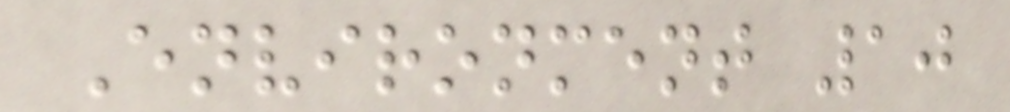Environment 10
